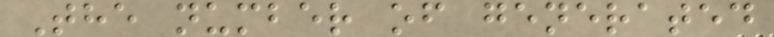The number of generated
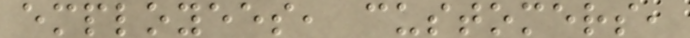employees, customers,
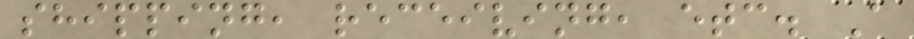shipping, receiving, etc. A
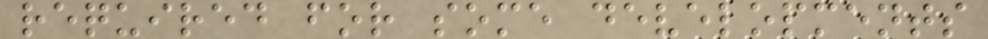required for some developments
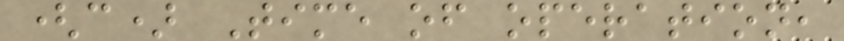(c) Time of operation,
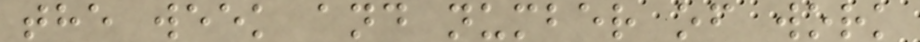the week and number of work
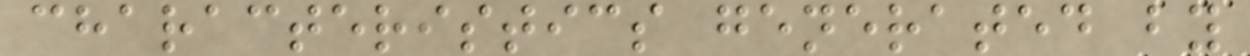characteristics generated by
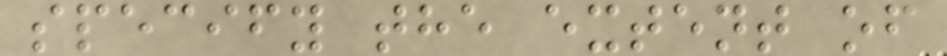specify the extent of
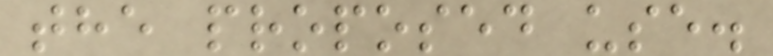the proposed use.
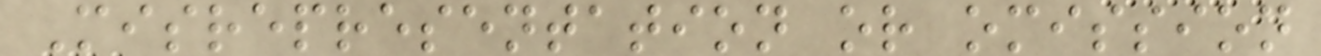Misrepresentation or omission
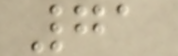71
